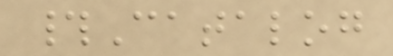#Catalog
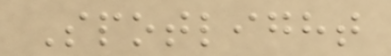Spotlight
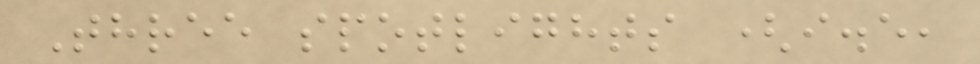Three spotlights (i.e,
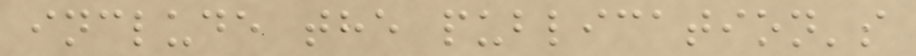include the publication's
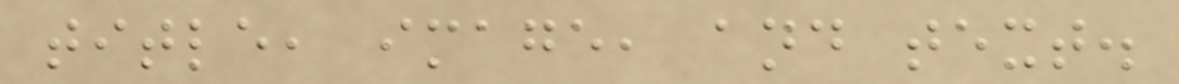title, image, and text.
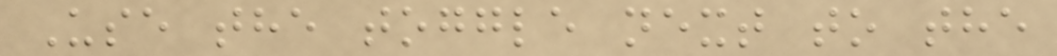Use the toggle next to the
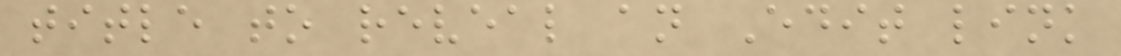title to reveal an Edit link
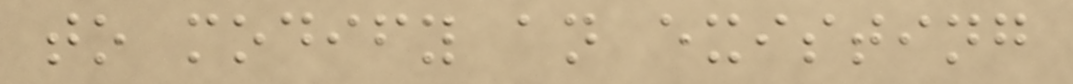to modify an existing
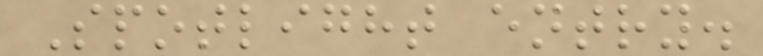Spotlight entry.
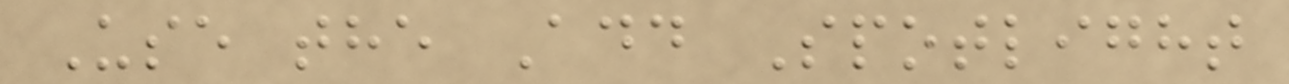Use the Add Spotlight
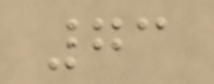73
